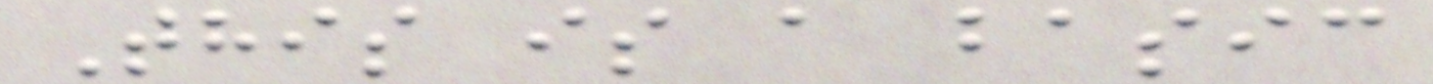This is a basic
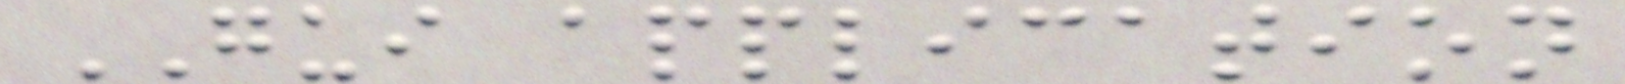GUI application
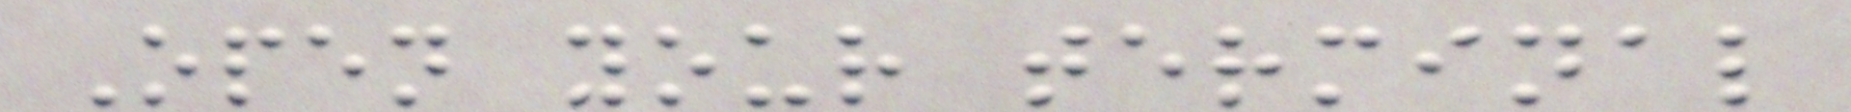Open your terminal
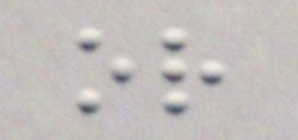or
